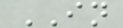IN
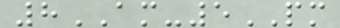8AM-5PM
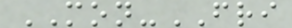MON-FRI
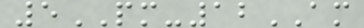5PM-12AM
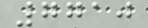7710
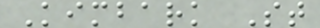Kimbark St
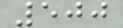500
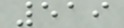519
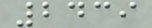2439
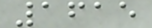1615
